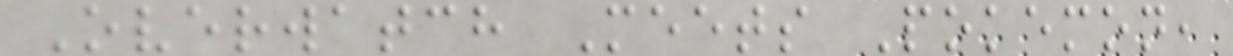Overwatch Meets Pokemon,
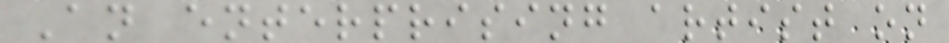An enterprising artist on
